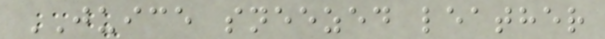JUICE sneezed leather
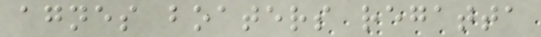agnes boaters regatta
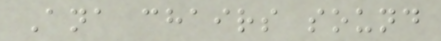Ana chairs sound
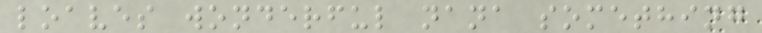loaves wonderful nana something
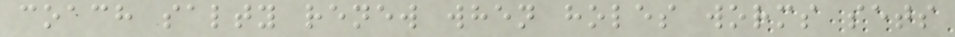coach salty renew when holes worms sets
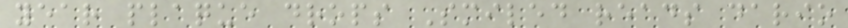year plaque drops Smiled reads dario
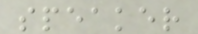speaker
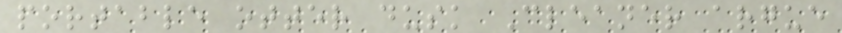portable otter dusk Cleaner argue
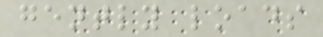gently loads
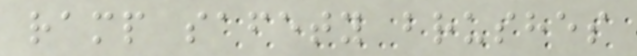ramp safety brushes
